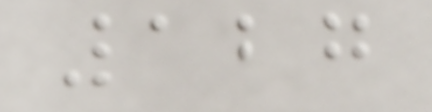127
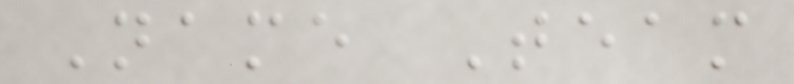Name Team
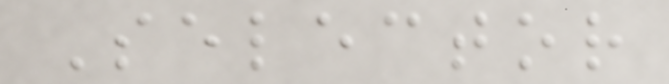Selector
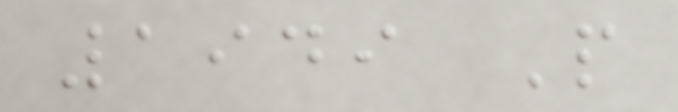1949 P
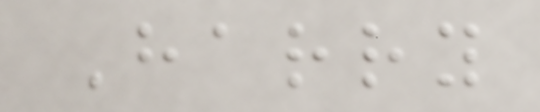Harry
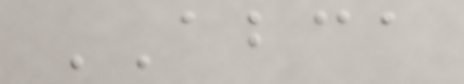ABCA
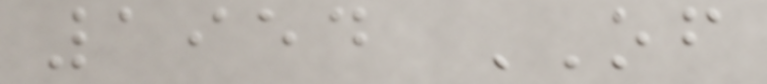1954 OF
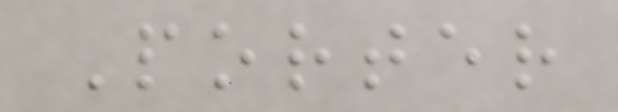Porter
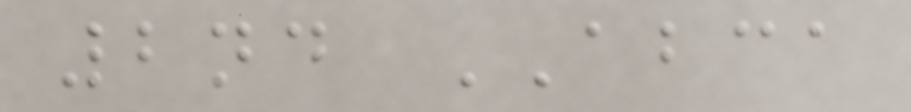2nd ABCA
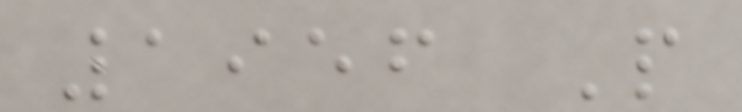1956 P
